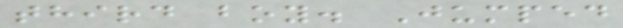third boy. Jumped
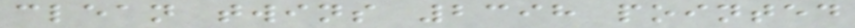clean twins 2398 pointed
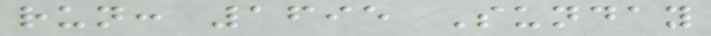run: 1695 Sunday
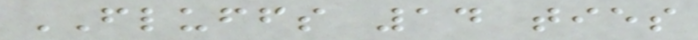FLUFFS 14 ties
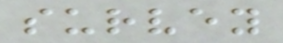survey
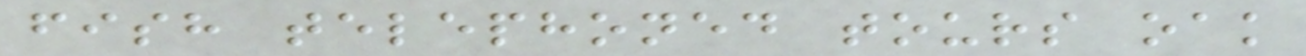fish telephoned tours oak
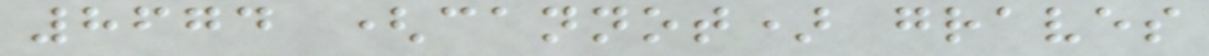8674 (cannot) graves
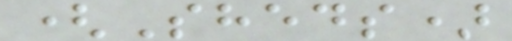(Sheds)
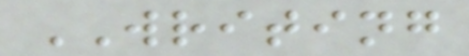WRITING
